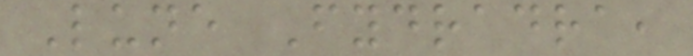Lune Fydradra,
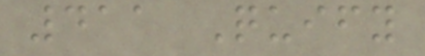411 Quify
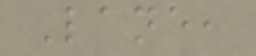Lane,
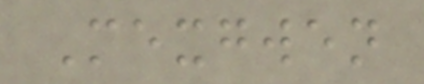Mexgwen
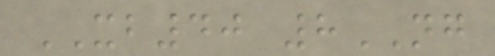XB40 8NG
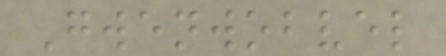Gwenwobvel
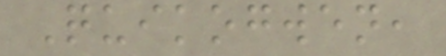Quikogwen,
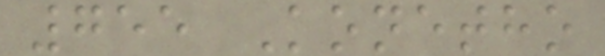755 Konetho
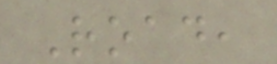Road,
